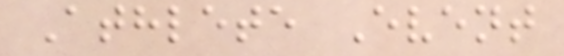Athlete Event
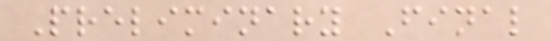Preliminary Final
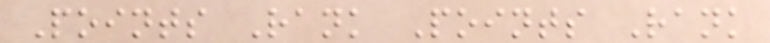Points Rank Points Rank
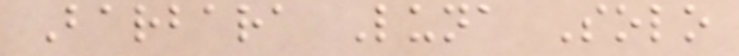Barbara Luna Solo
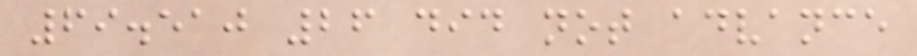69.510 26 did not advance
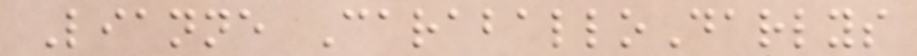Lianne CaraballoDarlys
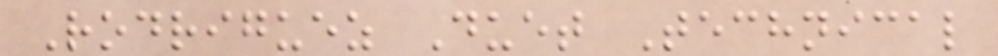Rodriguez Duet Technical
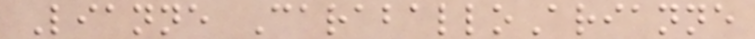Lianne CaraballoArianne
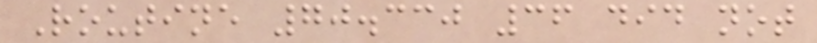Routine 70.330 36 did not
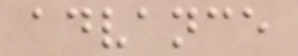advance
